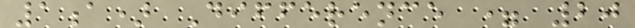1a) Difference = 20
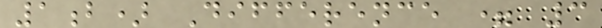1b) Difference = 3
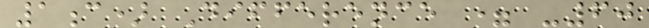1c) Difference = -60
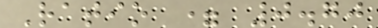Ratio = 0.70
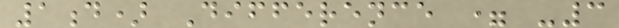1d) Difference = -3
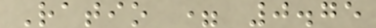Ratio = 0.75
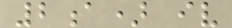2a) iv
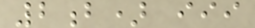2b) iii
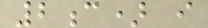2c) i
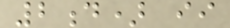2d) ii
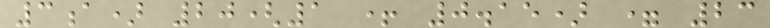3a) 20(1 + 0.15) = 23
